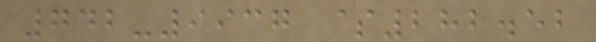742-9937 $282.52
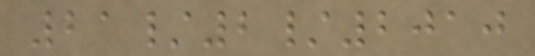21/2/2010
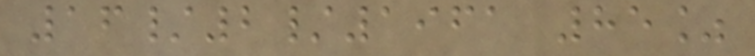16/2/1961 85%
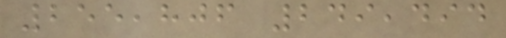255,806 249,494
